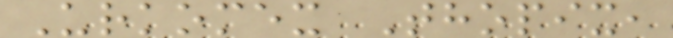Urkomex Thopix,
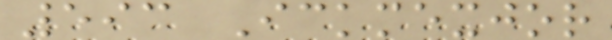593 Ickmexjor
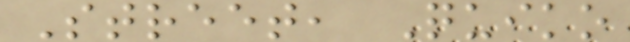Street, Quiko
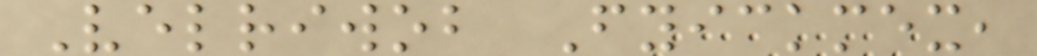Velriwob Fyickmex,
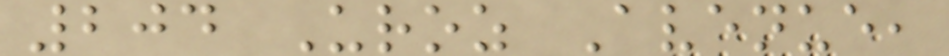204 Uroz Avenue,
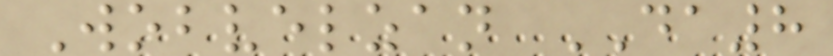Wobvelzan DA8
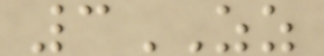3ZZ
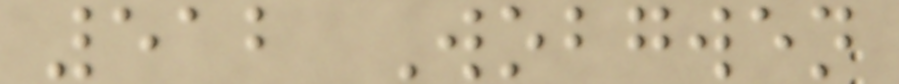512 Wobgwen
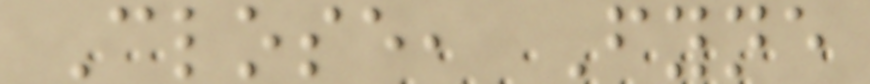Close, Fyne
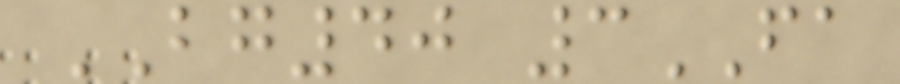BG40 3FA
